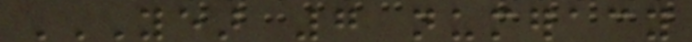YEAR 7 NUMERACY
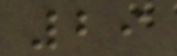29
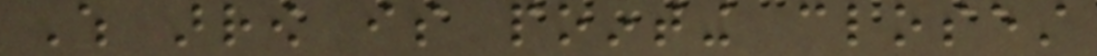Which arrow is pointing closest
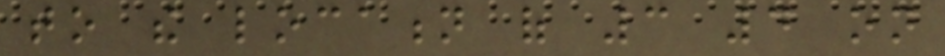to the location of 3 4 on
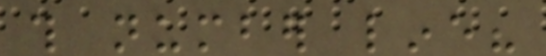this number line?
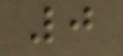0
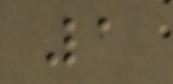1
